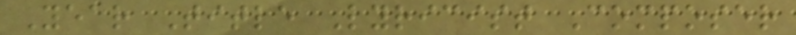Year Title Lyricist Composer
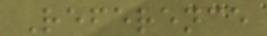Reference
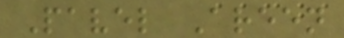Pavel Areen
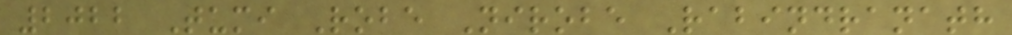2022 Tumi Robe Nirobe Rabindranath
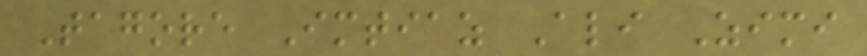Tagore Imtiaz Ali Zimi
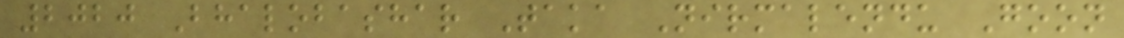2020 Bhalobashar Taka Nirmalendu Goon
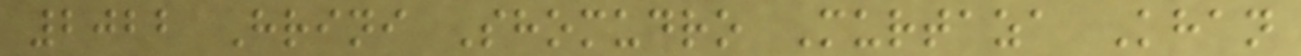2022 Hrini Shomudro Murtaza Khan
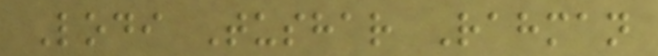Lodi Tushar Rahman
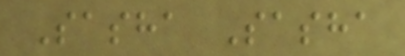Sasha Sasha
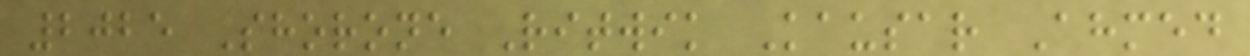2025 Shorone Ritwik Kausar Ahmed
